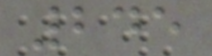245
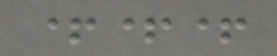+++
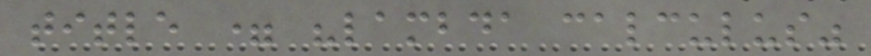title = "lambda calculus"
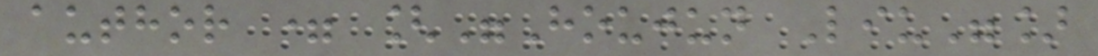author = ["Houjun Liu"]
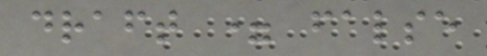draft = false
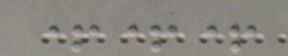+++
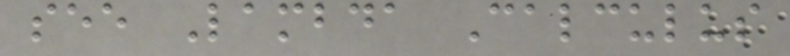see Lambda Calculus
